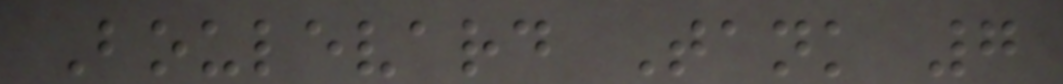Boulevard Tank 7
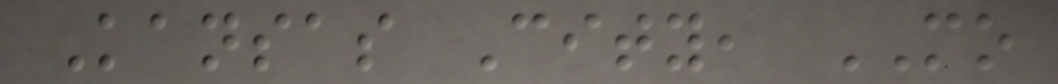Kansas City, MO
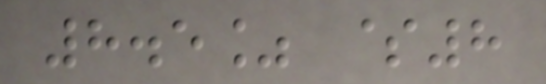8.5% $8
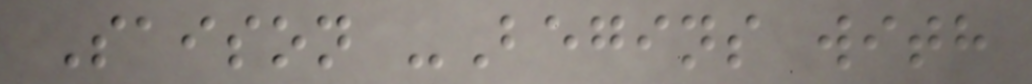Saison -Begins with
